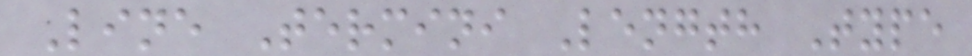Line Termini Length Type
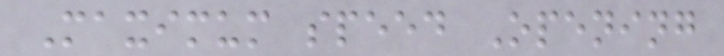Maximum speed Opening
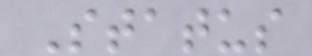Status
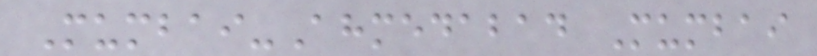Mumbai-Ahmedabad Mumbai
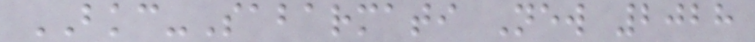BKC-Sabarmati New 2028
